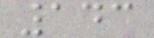143
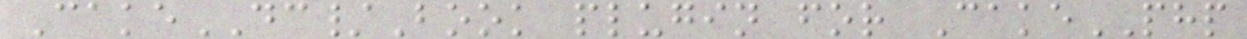CakeDC/Book plugin for CakePHP
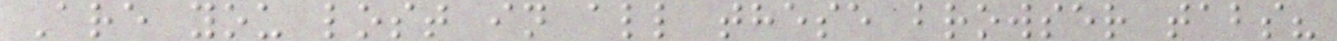Are you lost in all these browser tabs?
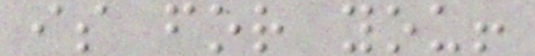is for you!
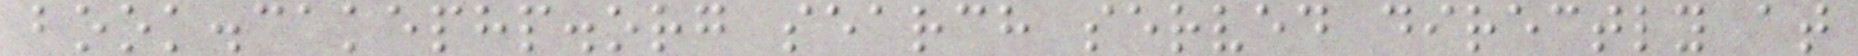book.cakephp.org search served directly at
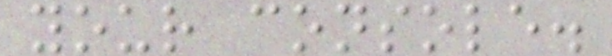your console.
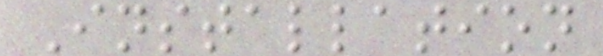Installation
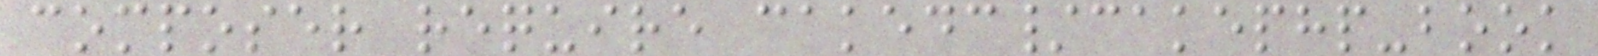composer require cakedc/cakephp-book
